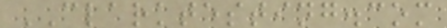CLARKTESTING.com
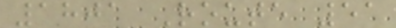1801 Route 51
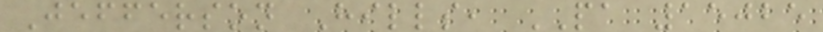Jefferson Hills, PA 15025
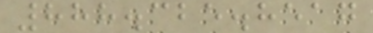888.325.8517
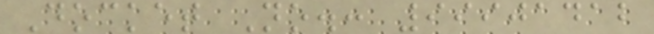Docket No.: 99901412
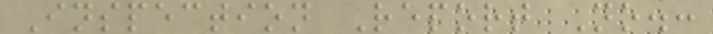Inspection Report No.:
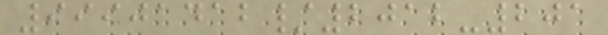99901412/2012-201
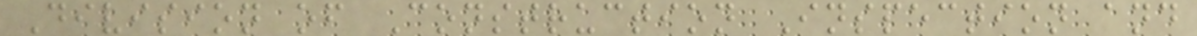Division of Construction Inspection and
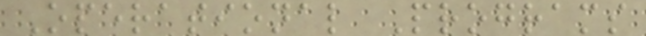Operational Programs
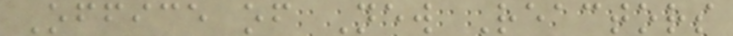Office of New Reactors
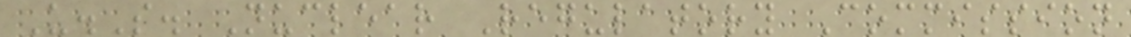U.S. Nuclear Regulatory Commission
